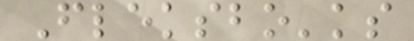Fleksbo'ks
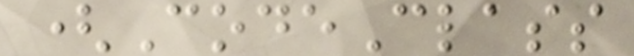(CodeClass
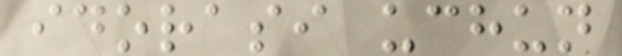idorasi uchun
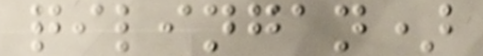qilingan)
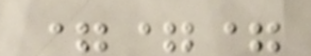===
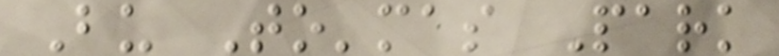Bu To'mas Park
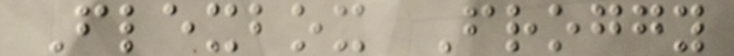Flexbox Froggy
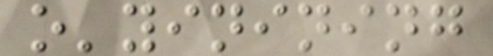o'yinining
